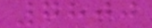7800
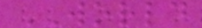WORLD
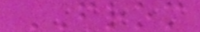FROM
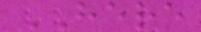HERE
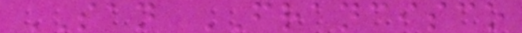SAN FRANCISCO
